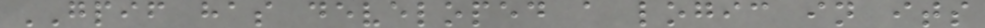GPIF has developed a logic in its
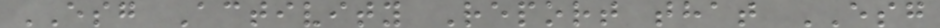ESG Activity Report that ESG
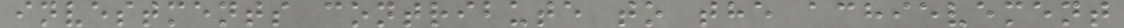investments contribute to the achievement
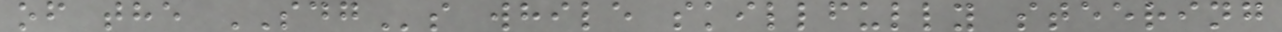of the SDGs while skillfully steering
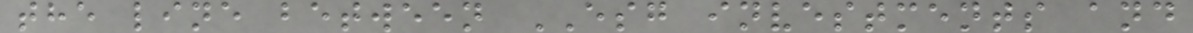the line between ESG investments and
